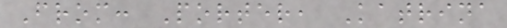From: Porter, Katrina
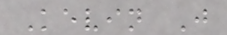Kevin J
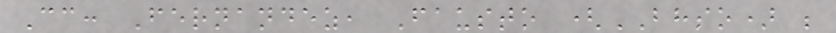Cc: Fernandez, Fausto (BHSO) ;
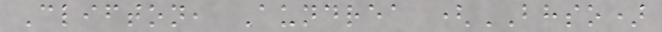Clifton, Aundrea (BHSO)
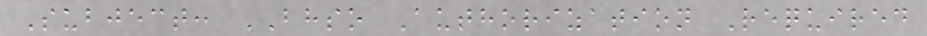Subject: BHSO Authorization Required
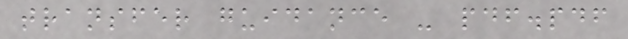transfer guidance - pdf.pdf
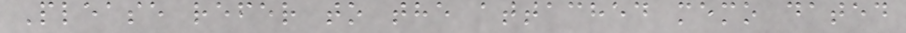Please refer to the attached memo dated
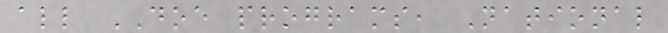all DOE programs, National
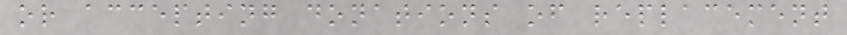or accepting donations of replacement
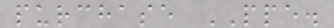purchase PPE.
